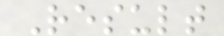Result
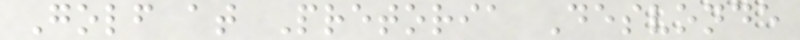Golf at Pretoria Desvonde
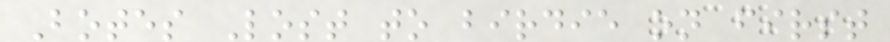Botes Lost to birdie on first
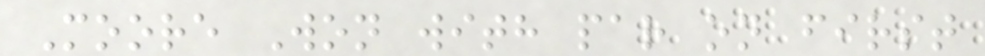Moore Won with par on first
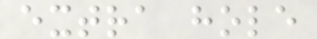extra hole
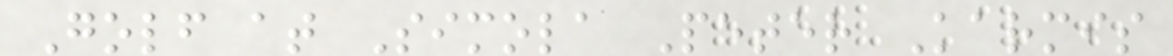Golf at Simola Peter Karmis
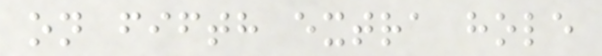on fifth extra hole
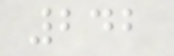242
